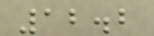12.2
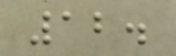12.
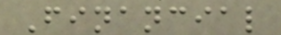Financial
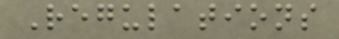Regulations
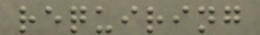requiring
